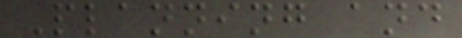Planning and
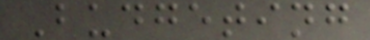Budgeting
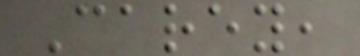Carey,
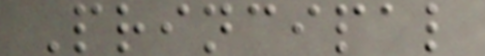Principal
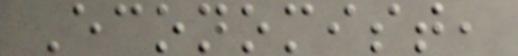Economist,
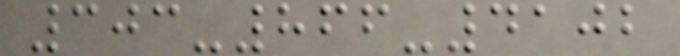303-866-4102
